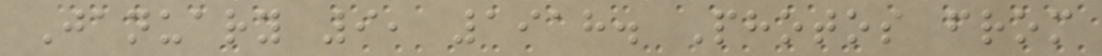January 9, 1918. Photos from
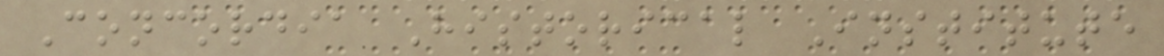Concordia Historical Institute
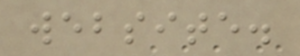website.
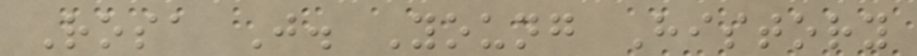Rosa J. Young History
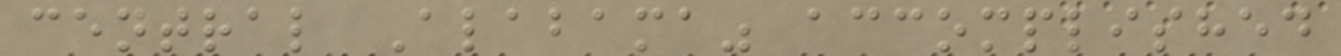central Alabama" accomplished
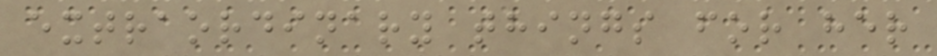extraordinary things for her
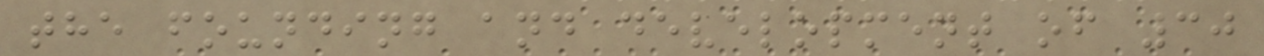the founding and development of 30
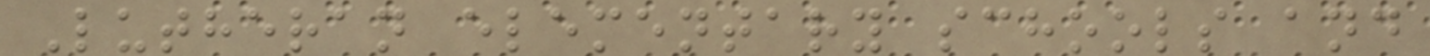Lutheran elementary schools and
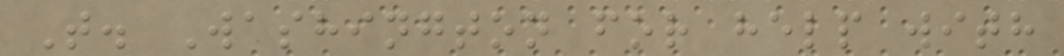T. Washington for help with
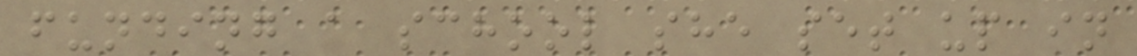funding a school she set up in
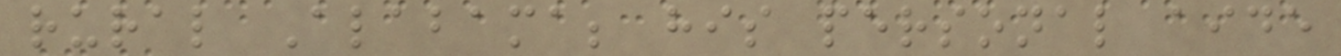rural Alabama; his personal aide
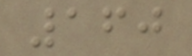160
